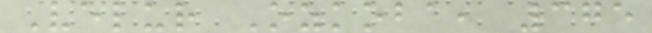Velur Ozkoba, 375
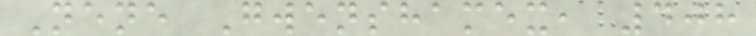Nene Gwenshamex, 408
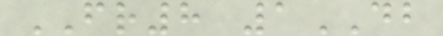FR8 1DB
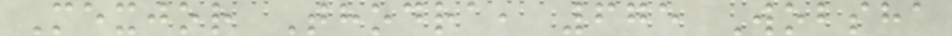Mexjor Thodra, 675 Wobsha
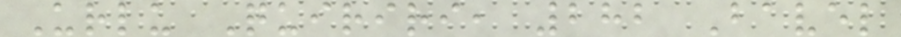Urlu Quiriri, 282 Bavel
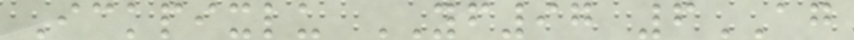Ickpixlu YF97 6AG
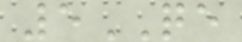5QE
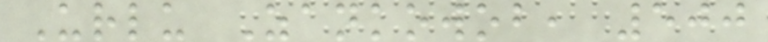Urlu Zankowob, 500
